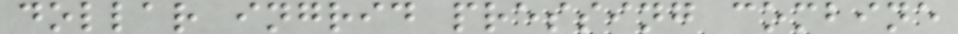dollar ingrid pressing combine
